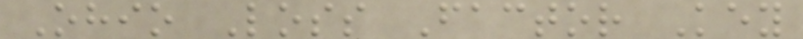Ohio Loss Factor Key
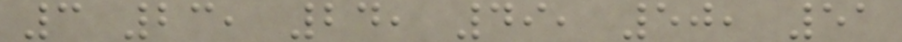3 23, 24, 49, 50, 51
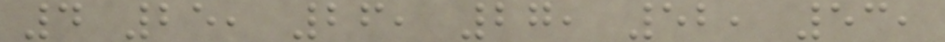4 25, 26, 27, 52, 53,
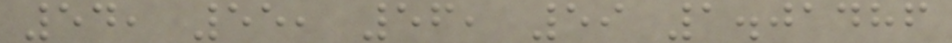54, 55, 56, 59 1.01486
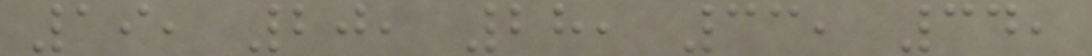19, 20, 28, 33, 34,
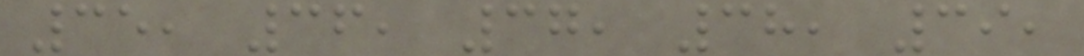35, 36, 37, 38, 39,
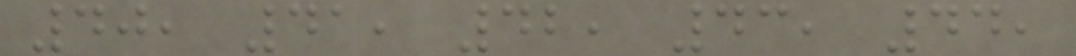40, 41, 42, 43, 44,
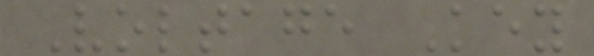Voltage Key
